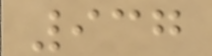937
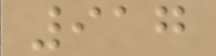917
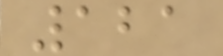121
